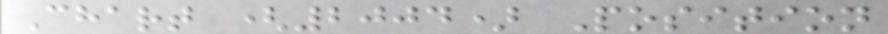Chart (2004) Position
